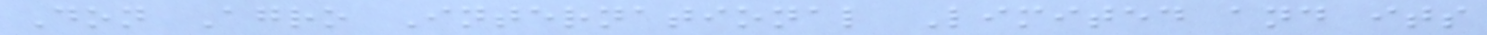Don Agro International Limited and its
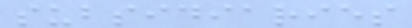subsidiaries
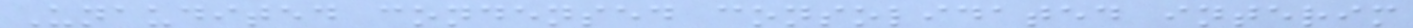Unaudited condensed consolidated interim
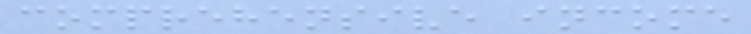comprehensive income
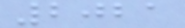2021
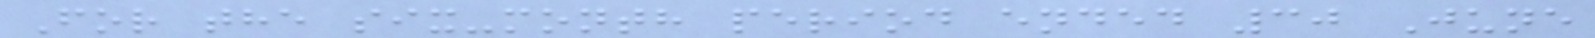For the six-month period ended 30 June
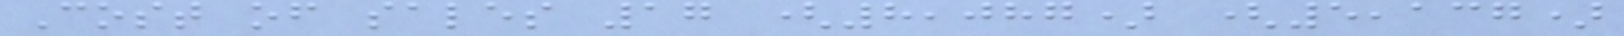Cost of sales 17 (8,087) (5,137)
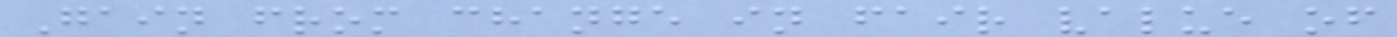Gain from change in fair value of
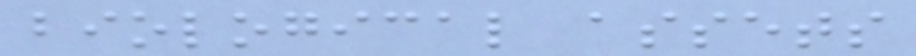biological assets
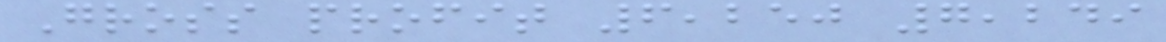Gross profit 6,250 7,249
